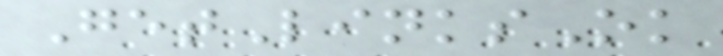GetLinksOk
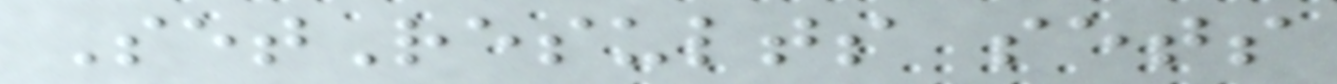SetResults sets
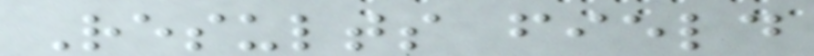Results field
